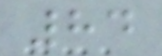84
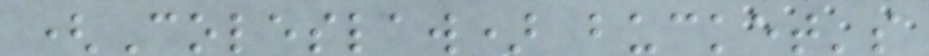(Coleslaw) bucket's
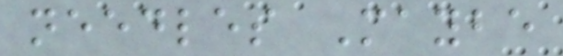needles Maybe
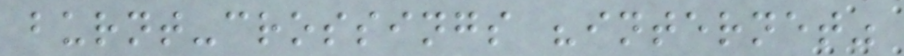burnt-crossings "internet"
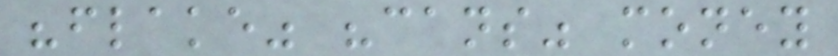"flake" "cans" money
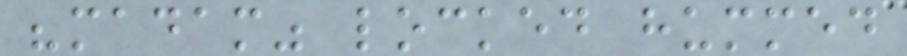"madam" locked hummed
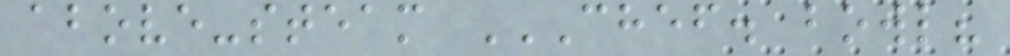above-steam CHEF. BOWL?
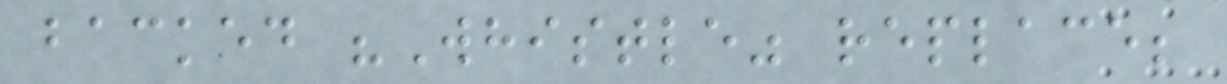backed "Whistle" replace;
